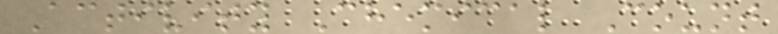Activity Chemical Count
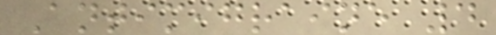Antimigraine 4
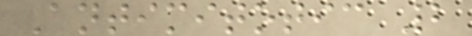Antimitotic 2
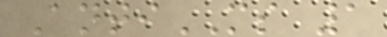AntiMS 1
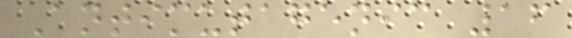Antimutagenic 16
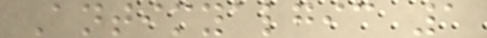Antimyalgic 1
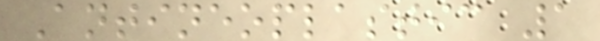Antineoplastic 1
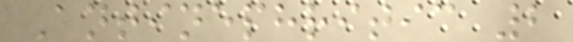Antinephritic 2
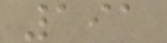191
